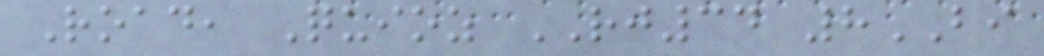Road, Quioz RJ34 8BI
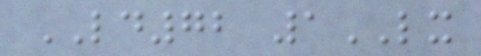LD72 1LX
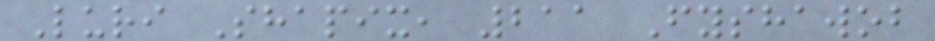Luri Shapix, 211 Fyshawob
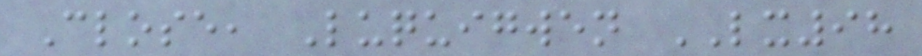Close, Luquigwen LX98
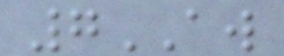7AW
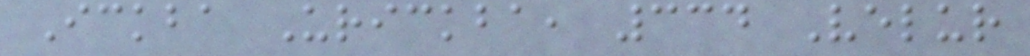Ickba Urickba, 334 Velur
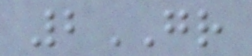2GR
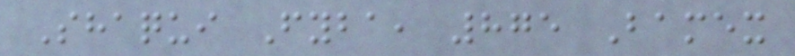Shaqui Fyba, 875 Bamex
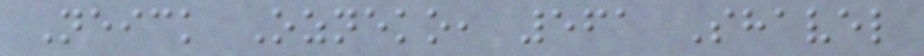Neick Ozneko, 561 Shavel
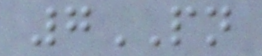7PN
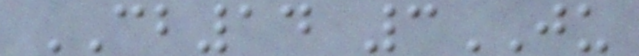CB14 3JU
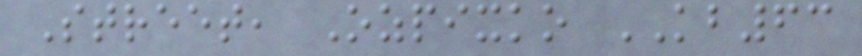Street, Ozpixko KB63
